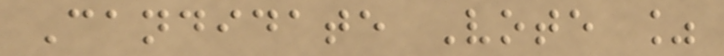Candidate Vote %
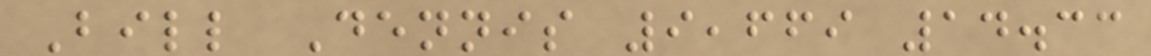Bill Dennis 9,669 14.33
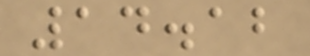14.12
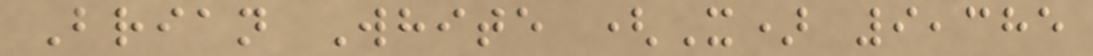Brian White (X) 9,385
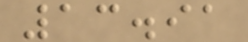13.91
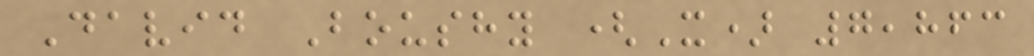David Boushy (X) 7,863
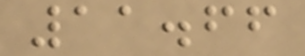11.66
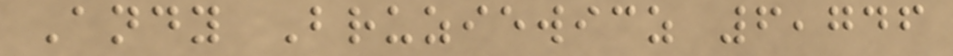Andy Bruziewicz 6,746
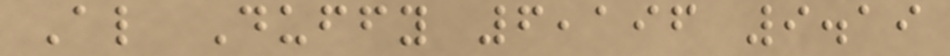Al Duffy 6,196 9.19
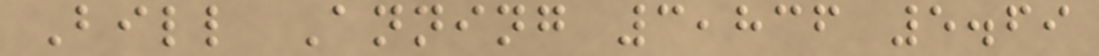Bill Anning 3,836 5.69
